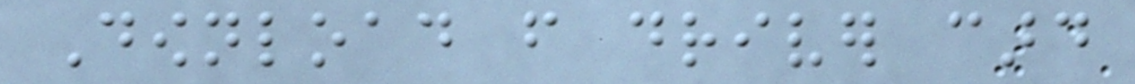Download from driver card
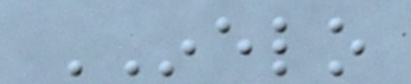INELO
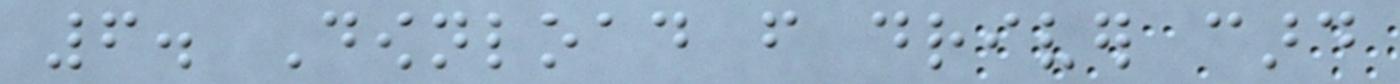6. Download from driver card
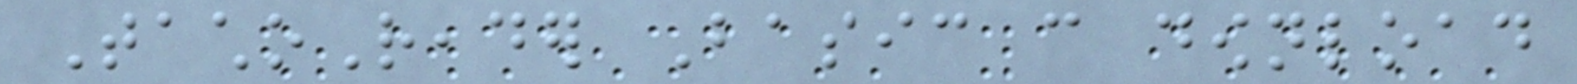TachoReader Basic can download
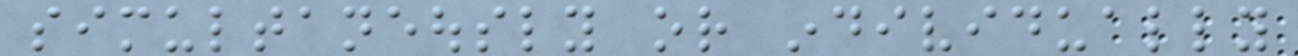simultaneously or individually
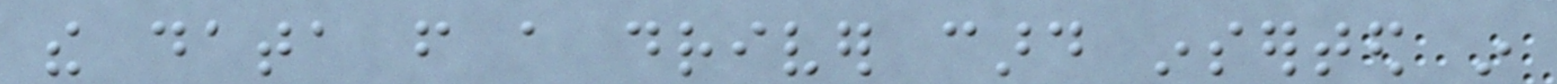the data from a driver card inserted in
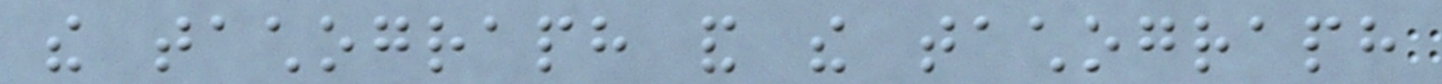the tachograph and the tachograph
